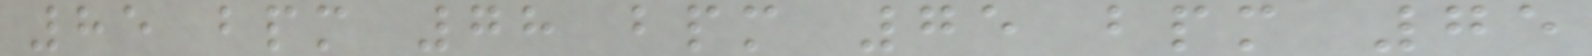85 bpm 78 bpm 75 bpm 75
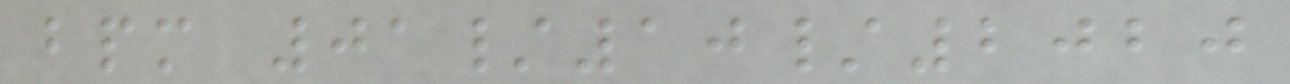bpm 01/10/2020
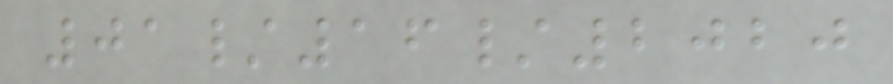01/16/2020
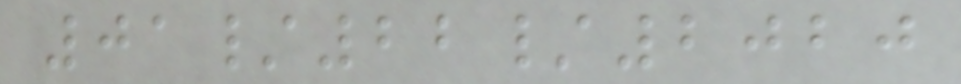01/22/2020
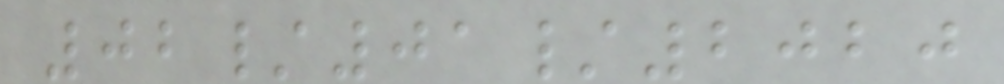02/01/2020
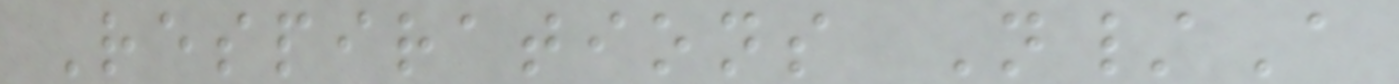Respirations N/A
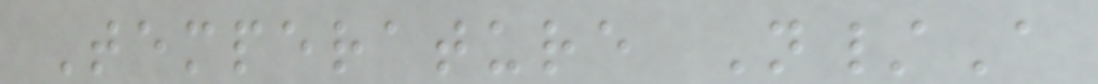Temperature N/A
